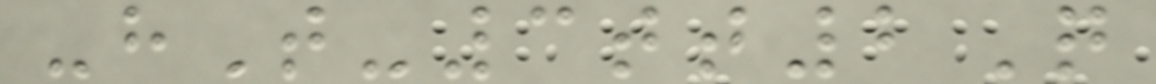-hT-3tt2Q
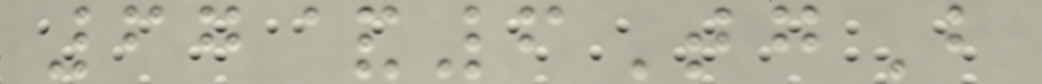67&6TgB
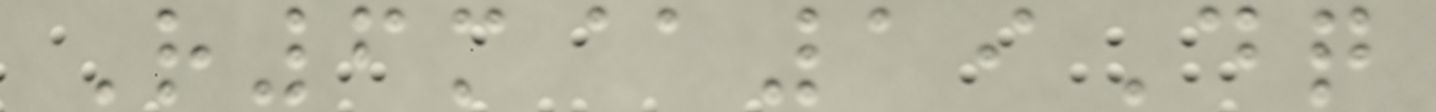R6m@19Dq
